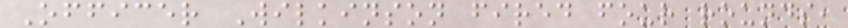Officer Wilkinson fired four rounds,
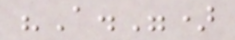"A.")
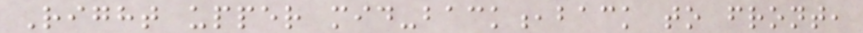Right upper mid-back,back to front,
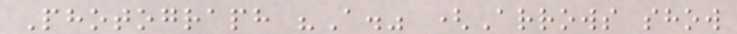Photograph "A." (Arrows show
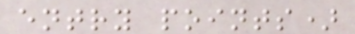entry points)
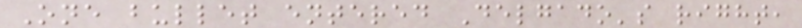One bullet entered Delgado's right,
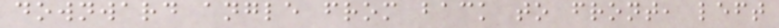downward angle from back to front, left
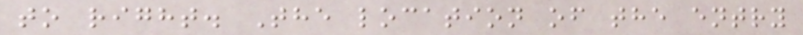to right. The location of the entry
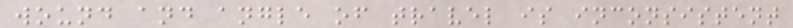wound and angle of travel is inconsistent
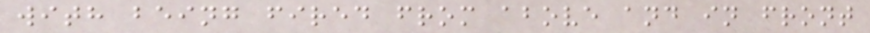with being fired from above and in front
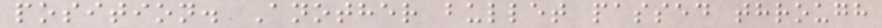position. Another bullet passed through
